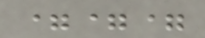===
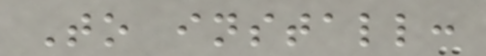To install:
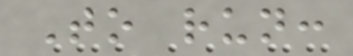To run:
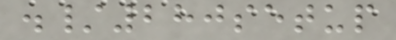./280setup
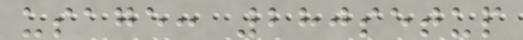usage: 280setup
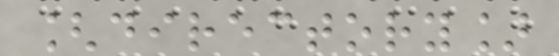[directory]
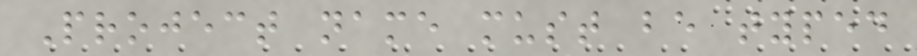Project name must be typed
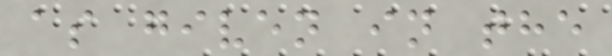as given in the
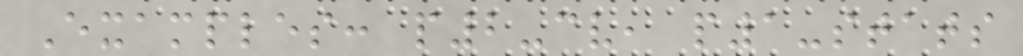Examples: p2-cv, p1-stats
